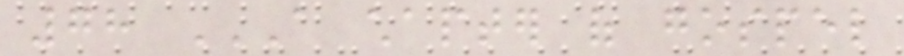78 A CHAPTER OF GOSPEL
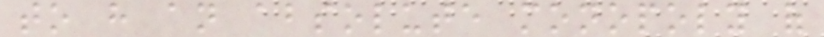to have an absolute monopoly of
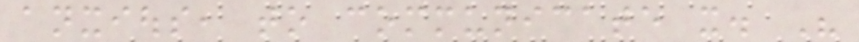anxious, to communicate it. His
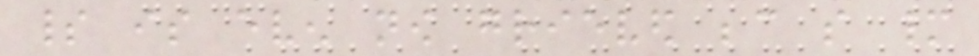spirit is even now grieved because so many
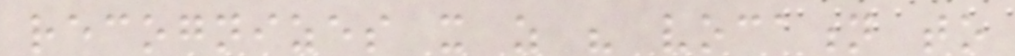recognizes it as his vocation to
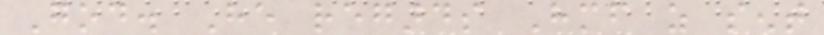God. He regards Himself as sent
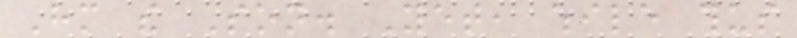Him the Son. Yet, while thus
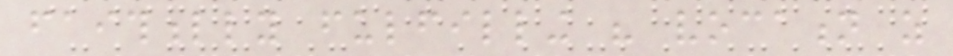faithfully fulfilling his vocation as
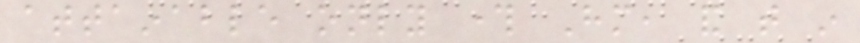attainable only through Him, and that in
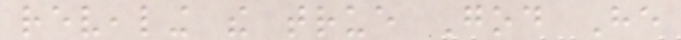revealing the true God He
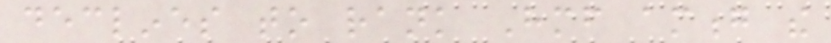declines to rank Himself among the
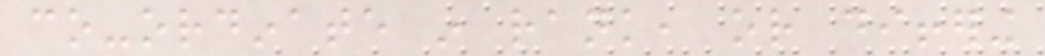co-ordinate in rank, or differing
